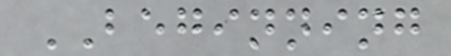BEGINNING
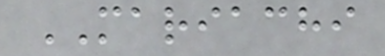MARIACHI
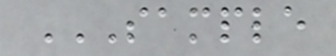SAMPLE
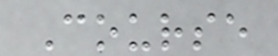Course
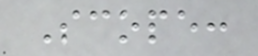Scope:
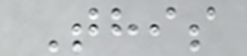This
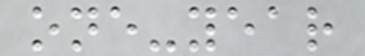one-year
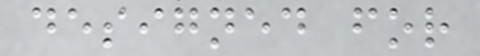designed for
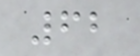62
